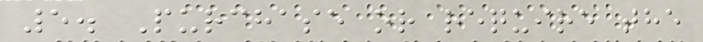5. Purchase or require the
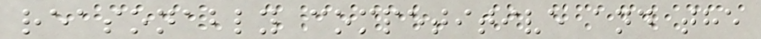reasonably competitive and the
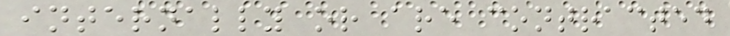internally or are contracted
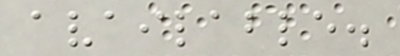available.
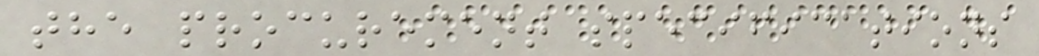the procurement specifications
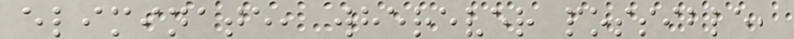eliminate, wherever possible,
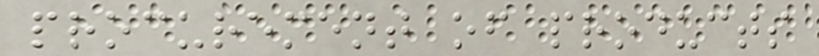procurement of products
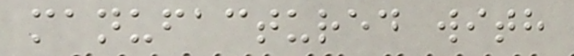manufactured with
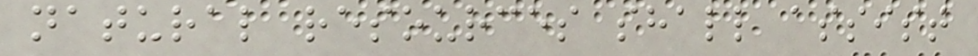natural resources shall assist
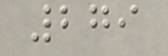279
